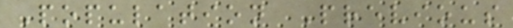Population Previous
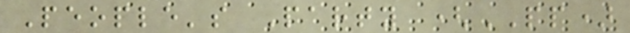People's Party (PP)
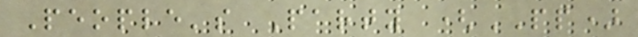People's Party (PP)
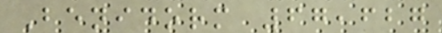Benidorm 67,627
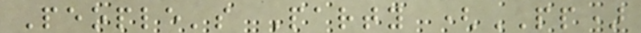People's Party (PP)
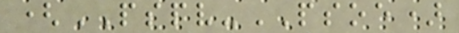(PSPV-PSOE)
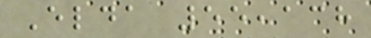Elda 55,138
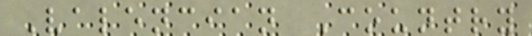Valencian Country
